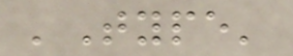'Type'
